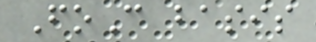FoC basis
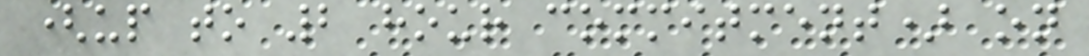(up to 2 hour commitment) on
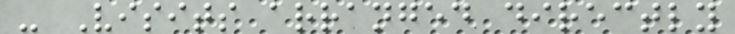- Visits arranged directly
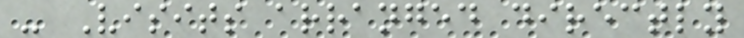- Visits arranged directly
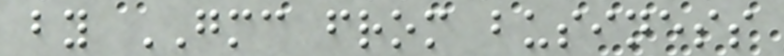by GMC from business
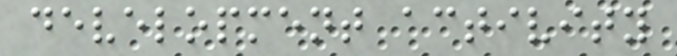development activity
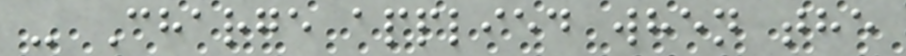- Charge applied when the
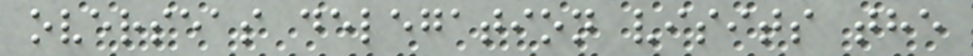overseas delegation visits the
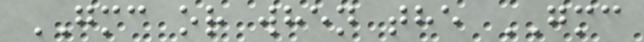GMC or when the GMC
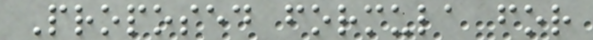Proposed formula for
